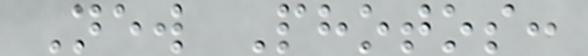New Photos:
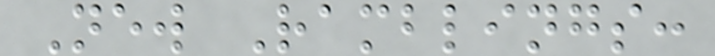New Ramblings:
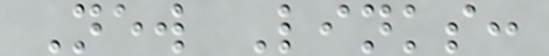New Links:
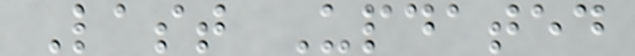Last Updated
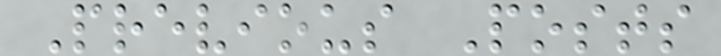Previous Posts
